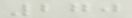270
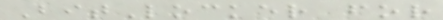BitLocker for
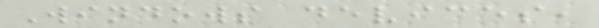Windows devices,
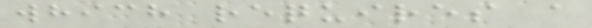which requires a
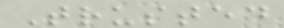Trusted
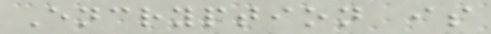Encryption is
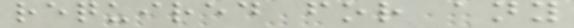required for any
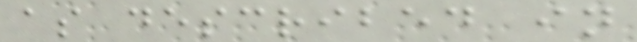as described in
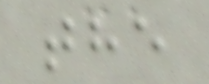the
